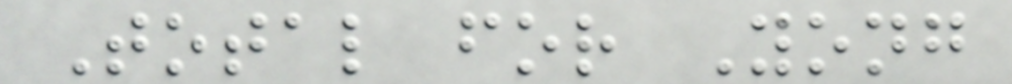Total for Yong
